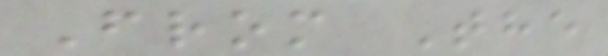From The
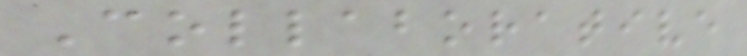Collaborative
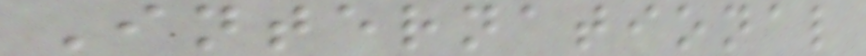International
